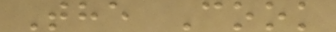The Cook
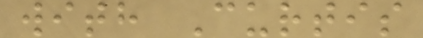with Curtis
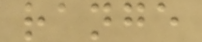range
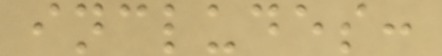includes:
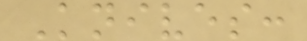Knives:
